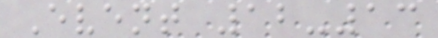Event 12-13
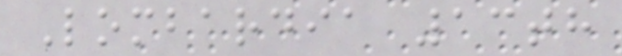Lombardia 13th
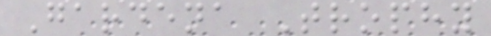Gardena Trophy
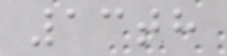13th
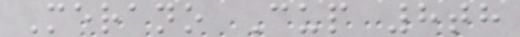Merano Cup 8th
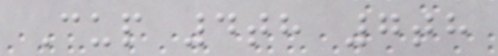Cup 4th 7th
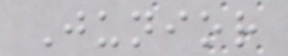Junior
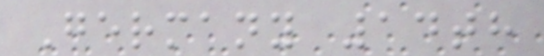Germany 14th
